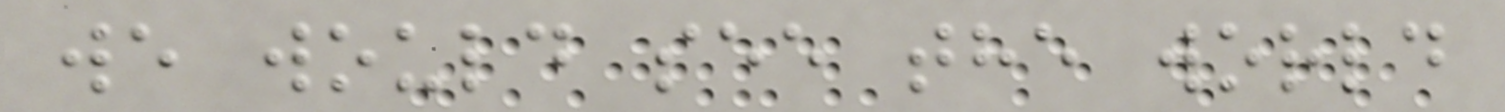we would see the world
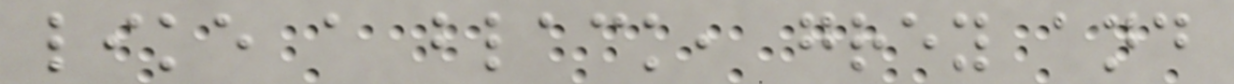like a black, grey and
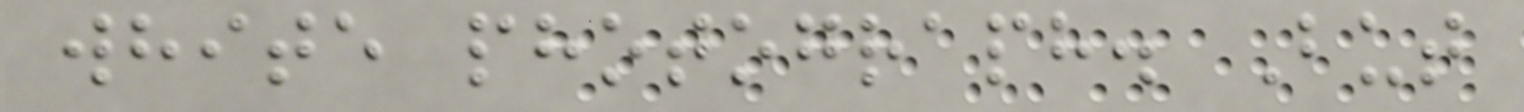white photograph. But
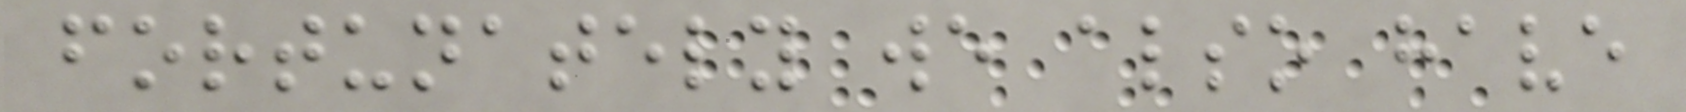fortunately we also have
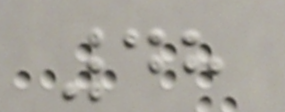48
